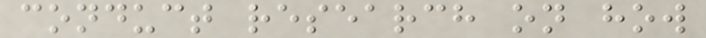conduct research on how
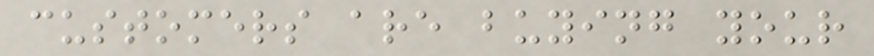customers are buying your
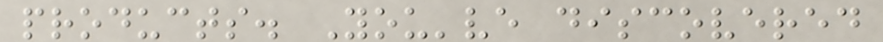products. You've discovered
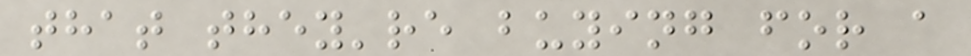that they're buying for a
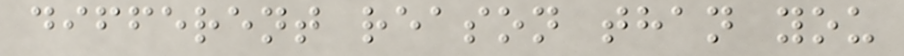different reason than you
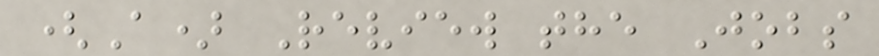(A) Review the Jobs
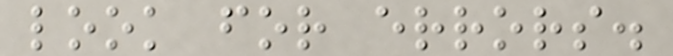look for errors.
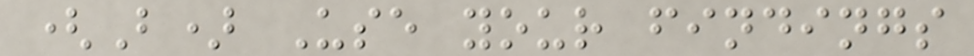(B) Use your findings
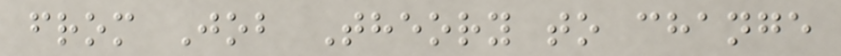from Job Theory to change
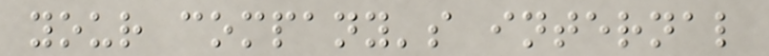your company's internal
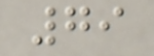79
